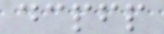dcpfp
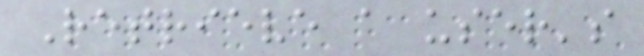Retrieve a user's
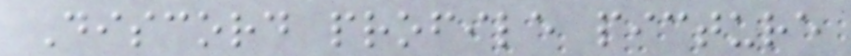Discord profile picture
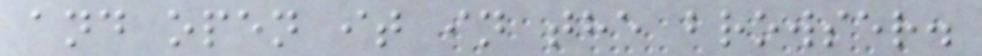and open it in the browser.
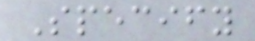Specify
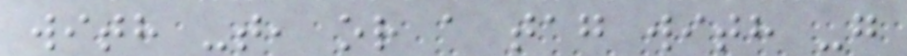with -t, or a tag with -g
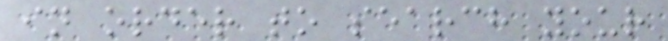in order to search your
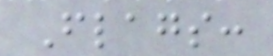Flags:
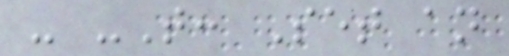- -T: Set an
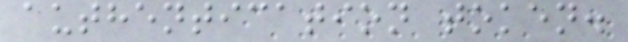authentication token.
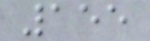155
